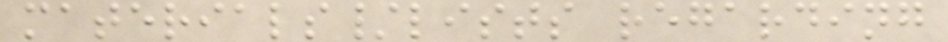materials/lists regarding
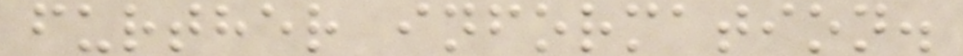further information.
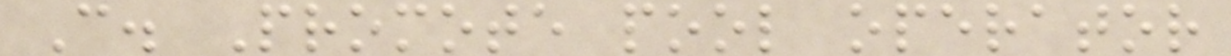C. Promote pool operator
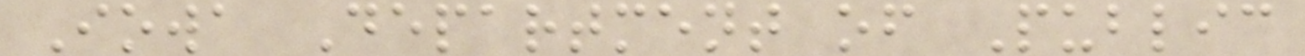Iowa Department of Public
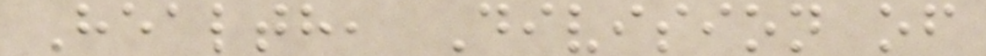Health, Division of
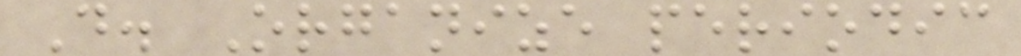D. Organize periodic
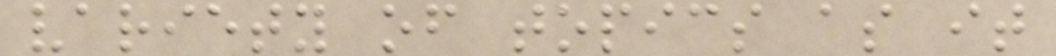variety of topics as it
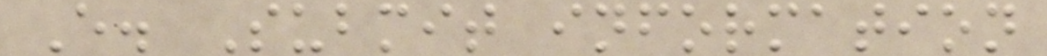E. Submit information
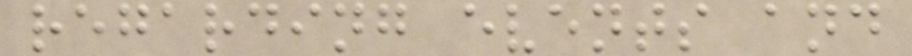regarding events and
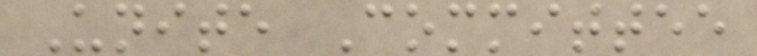Unite Committee
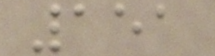151
